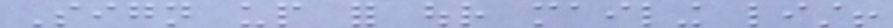Sign up for our mailing list!
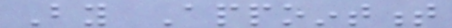By Appointment
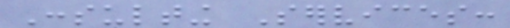Consulting Services:
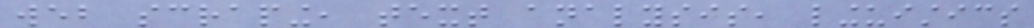web scraping, text analysis, linguistics
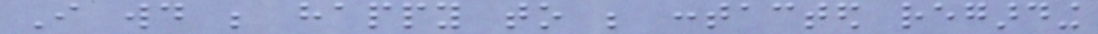I would be happy to be contacted regarding
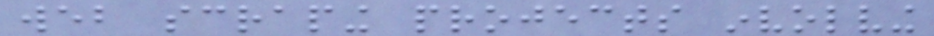web scraping projects involving
